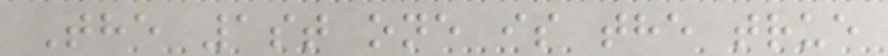The 1st one is the true
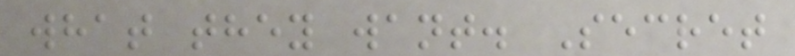what they want. Secret
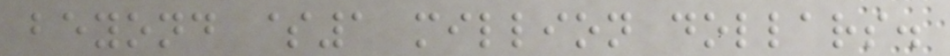beyond $1 million dollars.
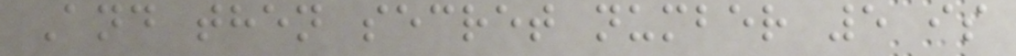And then secret number 5 is
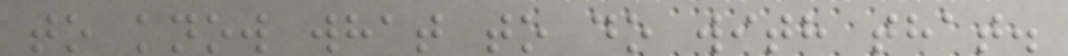to know what to do with that.
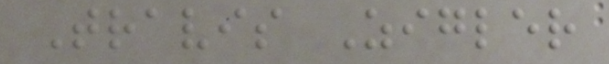Travis Zigler
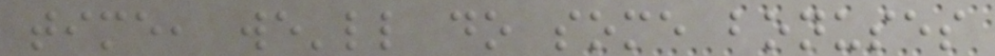time, we'll do some bonuses
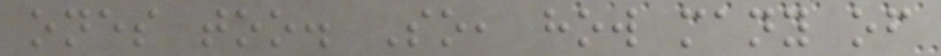ones too. So, how many of
